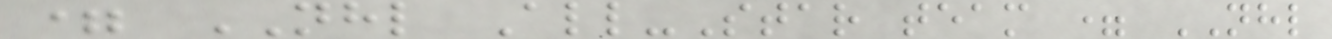= NHL All-Star team = NHL
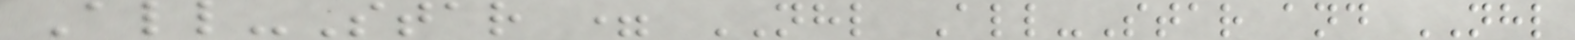All-Star = NHL All-Star and NHL
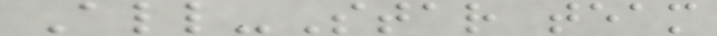All-Star team
